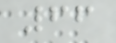66
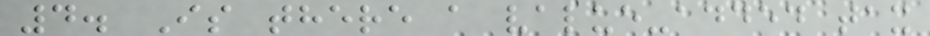4. Is there a value-added tax
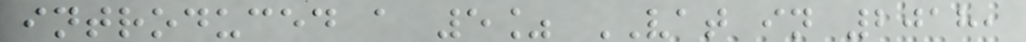introduced a 5% VAT in 2018,
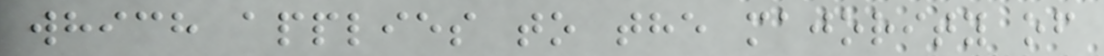which applies to the majority of
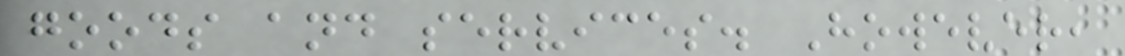goods and services. However,
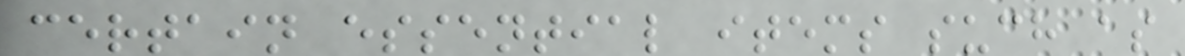certain essential items such as
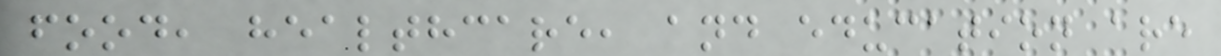food, healthcare, and education are
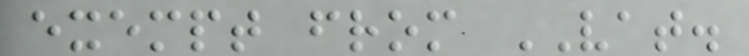exempt from VAT.
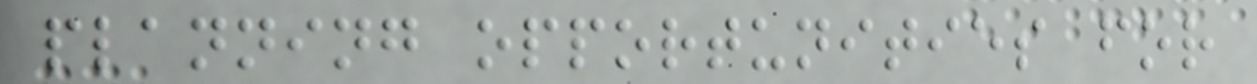planning opportunities for
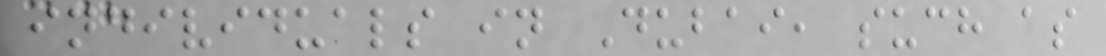individuals in Dubai, such as
